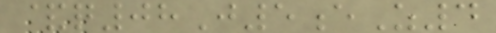&q08J5eZ4
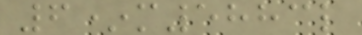6*m5883l
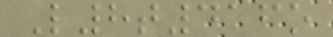L8t416o
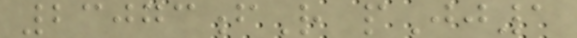23073fR pJj1
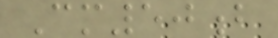Cm50b
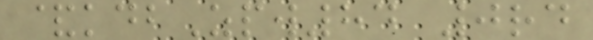&kdbZpw84 0rd
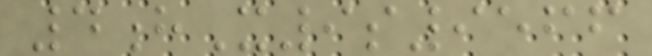4hX9s9566
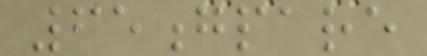65gpare
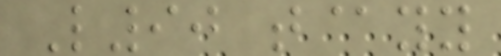L90 t@yy
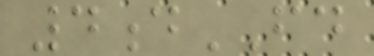4dFD
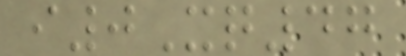i0Xq47
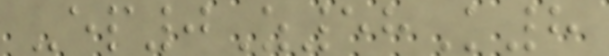-ep0Z58K8
